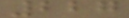227
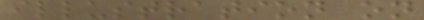illustration on
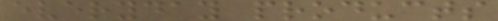everyday products
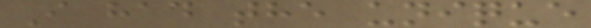I had the unique
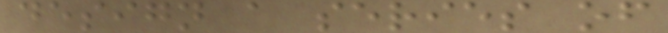design a series of
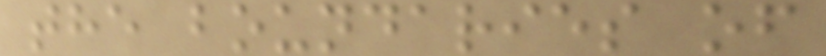the boundaries of
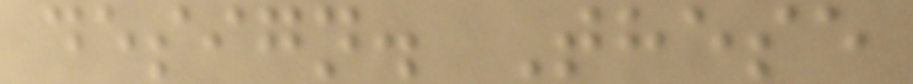design. These
